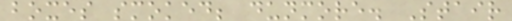boxes smoked; dunmore. Stair
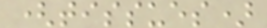(tissues)
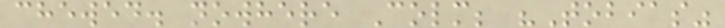chewed. nowhere Colm; "Tobias"
